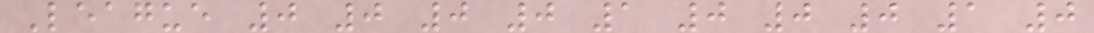League 0 0 0 0 1 0 0 0 1 0
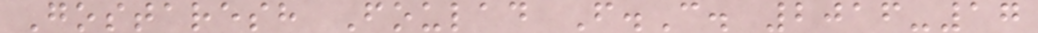Gostaresh Foulad F.C. 2016-17
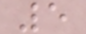5
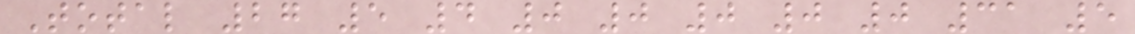Total 27 5 4 0 0 0 0 0 31 5
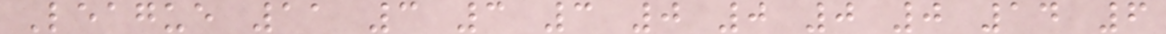League 11 3 3 3 0 0 0 0 14 6
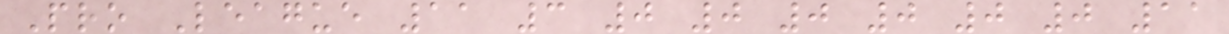Pro League 11 3 0 0 0 0 0 0 11
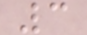3
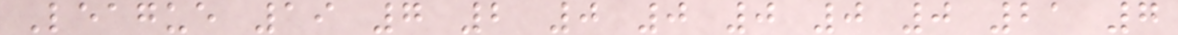League 19 7 2 0 0 0 0 0 21 7
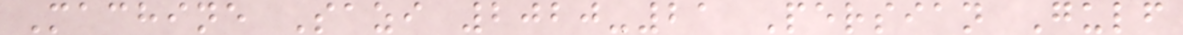Machine Sazi 2020-21 Persian Gulf
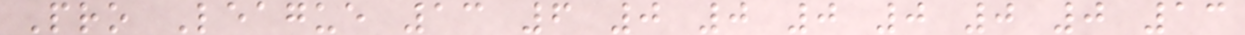Pro League 13 6 0 0 0 0 0 0 13
